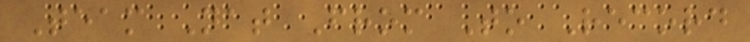Team Nat From To Record
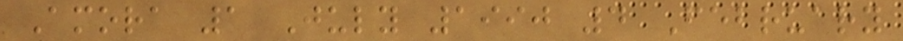Amora 1 July 1990 4 February
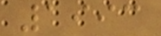1993
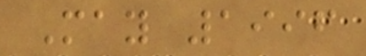May 1996
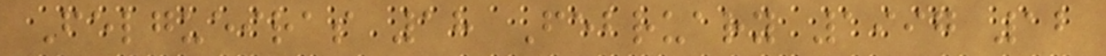Felgueiras 18 February 1997 12
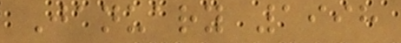January 1998
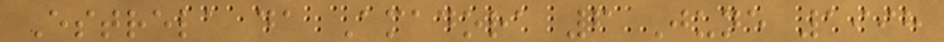Estrela da Amadora 6 June 1998
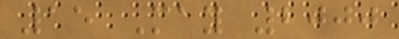15 May 2000
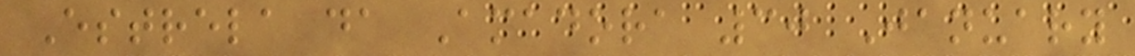Estrela da Amadora 30 January
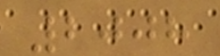2008
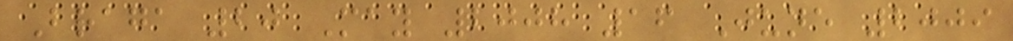Braga 20 May 2008 16 June 2009
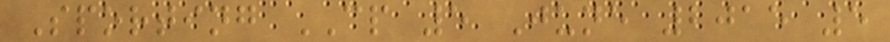Sporting CP 5 June 2015 5
